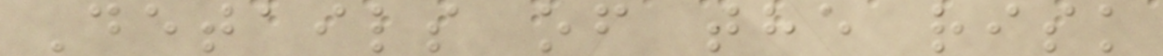Details of the risk
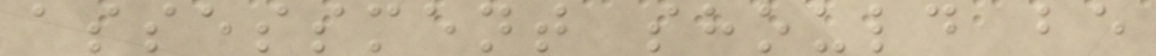assessment should be
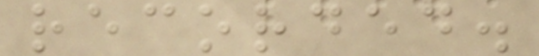recorded.
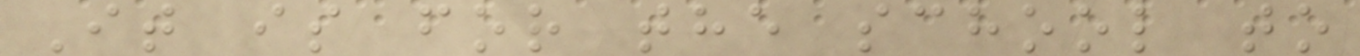It is for the school to
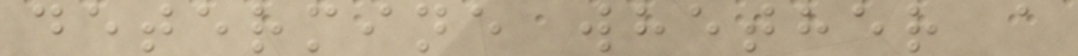determine whether a
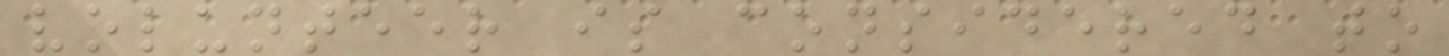volunteer is considered to
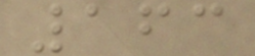163
